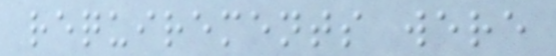requirements were
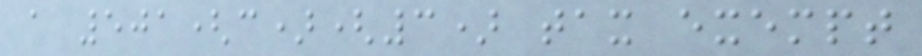a 501(c)(3) tax exempt
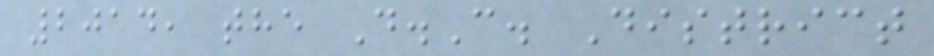2014, the D.C. District
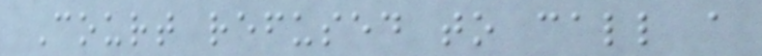Court refused to call a
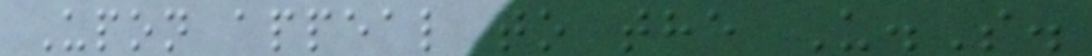Upon appeal to the U.S.
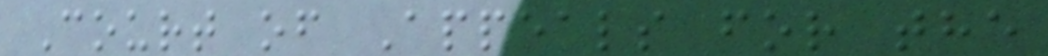Court of Appeals for the
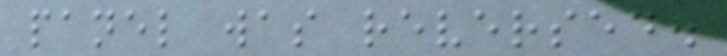panel was reversed.
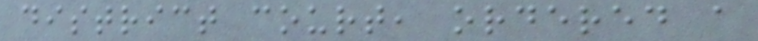district court, ordered a
